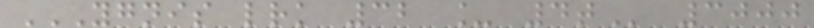YGNIS LRK 32 _ 4T 3000
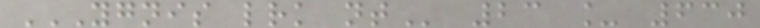YGNIS LRK NT 23 _ 630
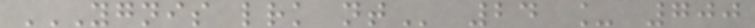YGNIS LRK NT 24 _ 700
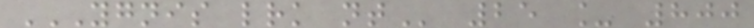YGNIS LRK NT 25 _ 800
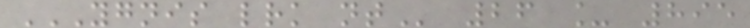YGNIS LRK NT 26 _ 895
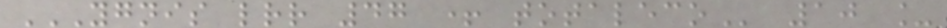YGNIS LRR 47 + TOTALECO 10 _
